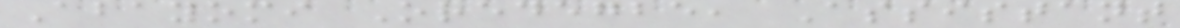Abayomi Oredegbe, Assistant
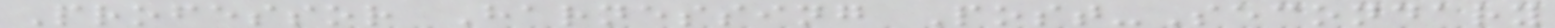Professor Harnessing Post-Secondary
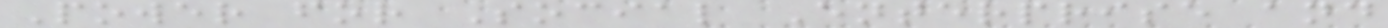Power for Social Enterprise and
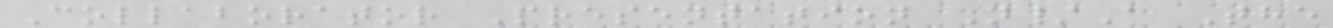Collaborator Presentation N/A The
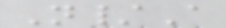N/A
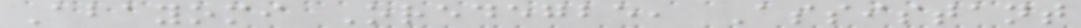Abayomi Oredegbe, Assistant
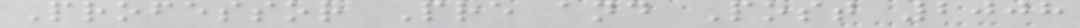Professor Pre and Post 2008
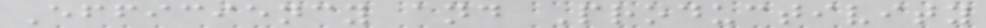Efficiency and Productivity
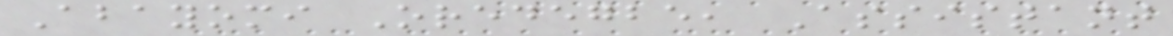Abayomi Oredegbe, Assistant
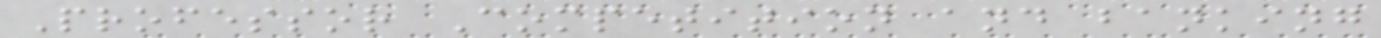Professor Competition and banking
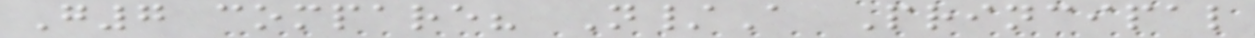G7 compare? N/A Principal
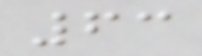63
